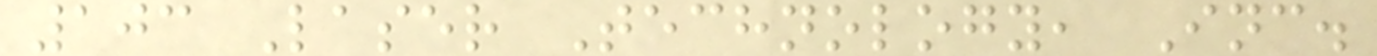103 Laser Technology, Inc.
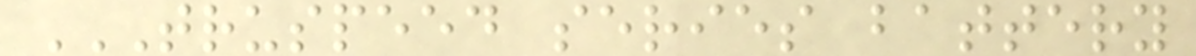TRUSPEED SERIES BATTERY
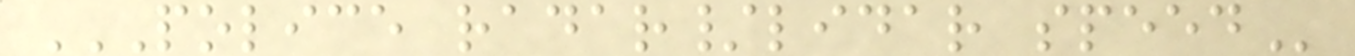POLICE RADAR/LIDAR SPEED
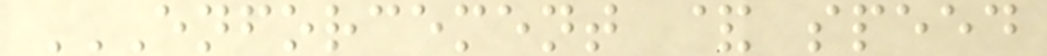ENFORCEMENT & SPEED
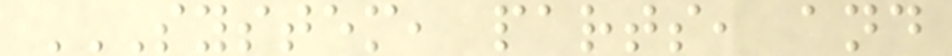SYSTEM, PARTS, AND
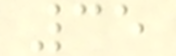35
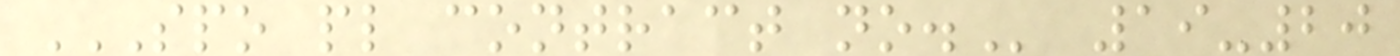SPO PL CONTRACT NO. 19-20
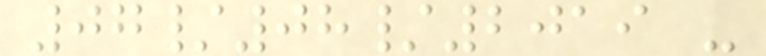07/08/2019 -
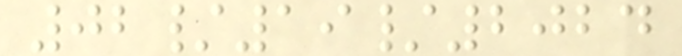02/19/2024
